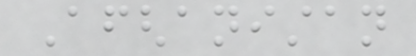Afghanistan
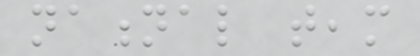national team
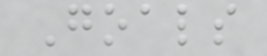Goals
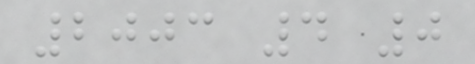2003 4 0
